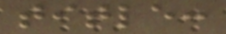title:
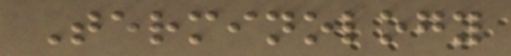Terminology
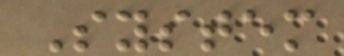System
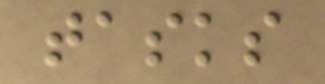tasks
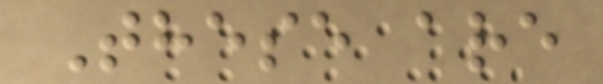These are
